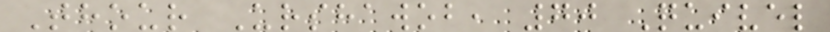Thour Urshawob, 70 Quivel
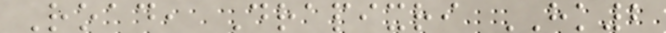Road, Drapixri HK2
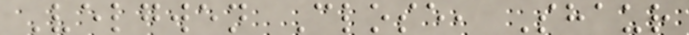Velgwen Close, Shaur
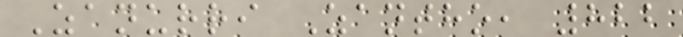Zanurri Zantho, 822
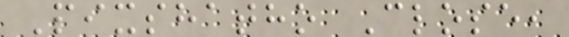Pixshatho Close,
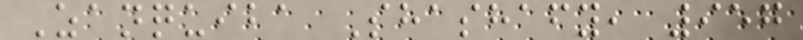Zanquiba Shashafy, 957
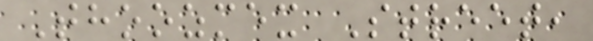Thoozmex Street,
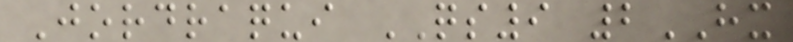Jordraqui QS9 2HX
